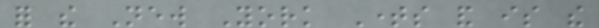for the New York Times and is the
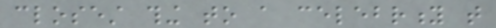closest thing to a celebrity that
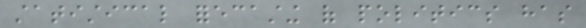statistical forecasting of politics has
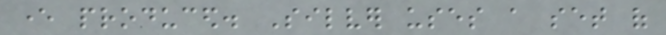ever produced. Silver uses a set of
